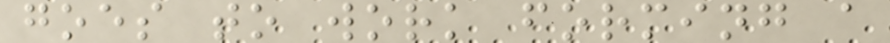goes to work forming a
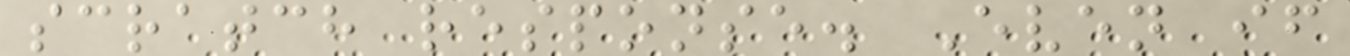scratch response. Even if
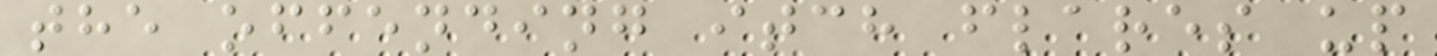the offending itch flares up
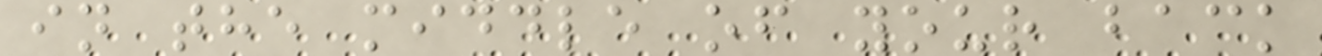in the middle of your back
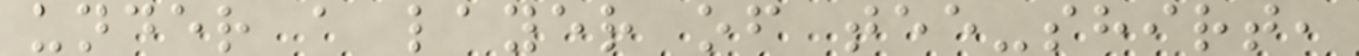under a layer of tee-shirt,
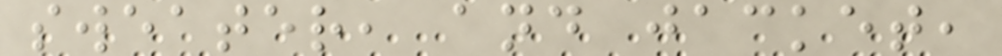sweater, and jacket,
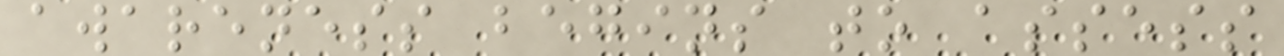awareness begins to assess
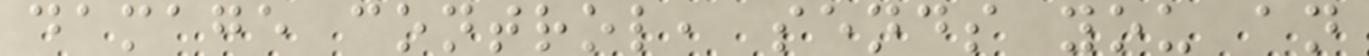damage control, sends you an
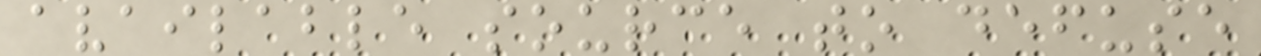available source to defuse
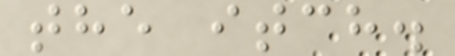the itch.
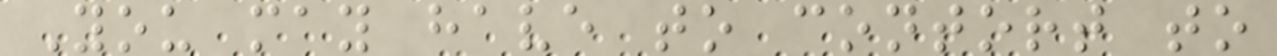You may have to contort to
